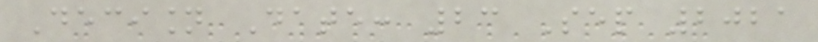Decision Date: 23 Sep 2021
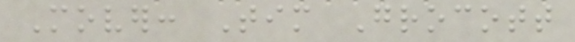Mover: Tim Grocott
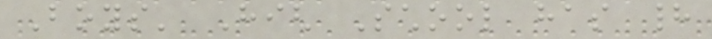Boys' High School has had
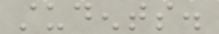students.
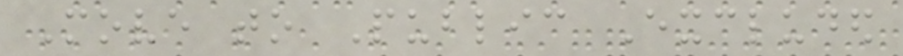Move to Public Excluded
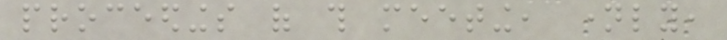proceedings of this meeting, namely,
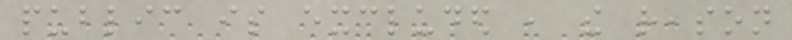public is excluded , the reason
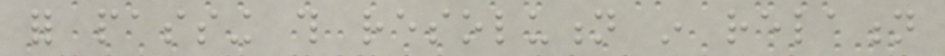for passing this resolution in relation
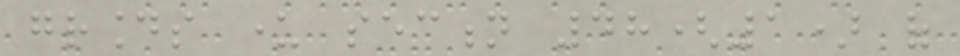grounds under section 48(1) of
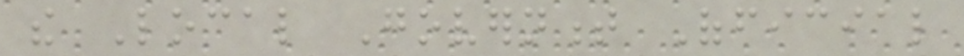the Local Government Official
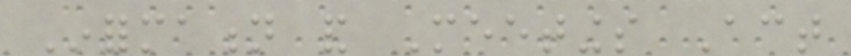Information and Meetings Act
